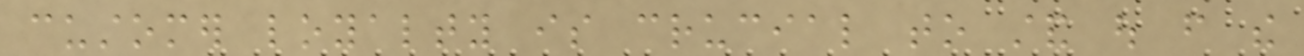customer loyalty is crucial to stand out from the
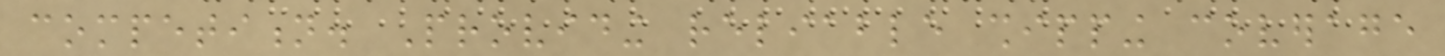competition. Providing reliable shipping coverage
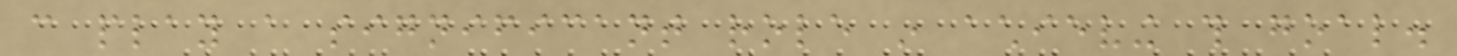can play a significant role in achieving this goal.
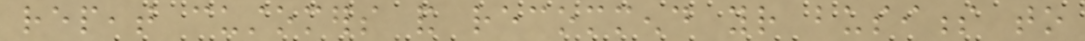repeat customers and recommend your business to
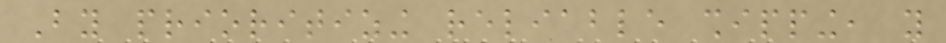By prioritizing reliable shipping, you
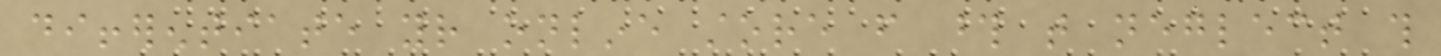differentiate your online store from those that neglect this
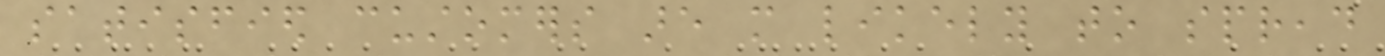satisfied customers are more likely to spread
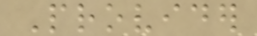Provider
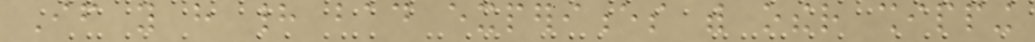If you have had bad experiences with other shipping
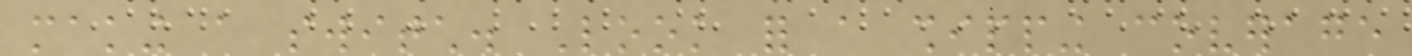making a switch. Look for a shipping coverage
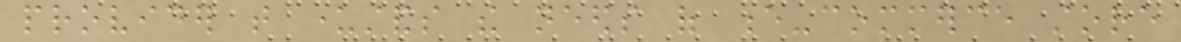provider that understands the needs of e-commerce store
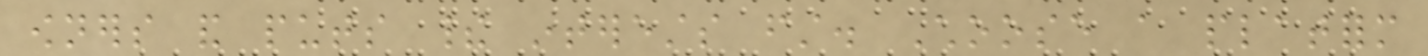owners and puts their interests first. Choose a platform
